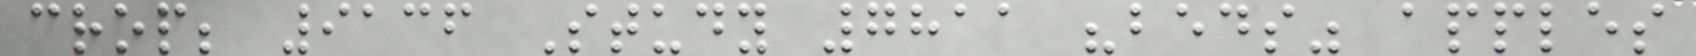crop; 9136 Study 7811 "beds" apples
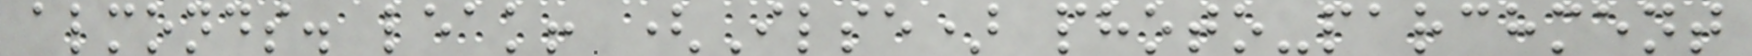almonds. leak! (Ilse) photo-parchment
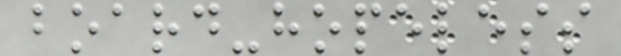board-hopeless
